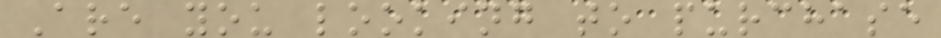Are you looking to purchase
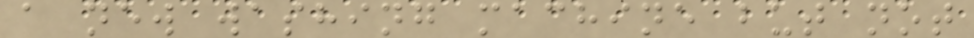a new washing machine but not
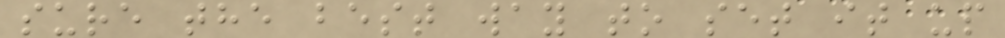sure the best way to set it up
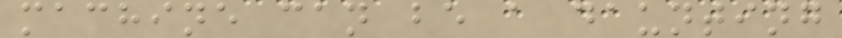machine can be a daunting
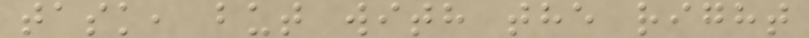task, but with the right
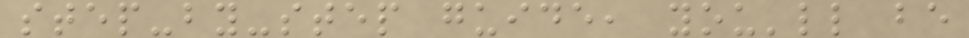step-by-step guide, you'll be
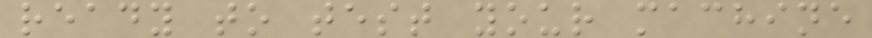ready to test your machine
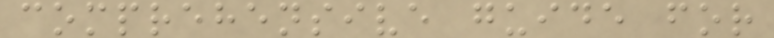comprehensive guide for
